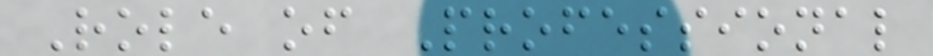Role of Professional
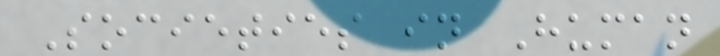Societies in Human
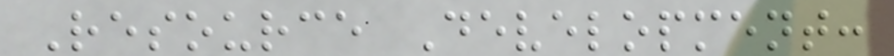Resource Development:
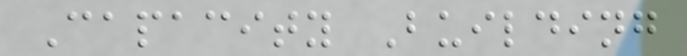Capacity Building
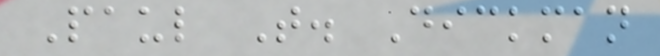Paul T. Dickman
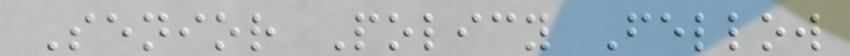Senior Policy Fellow
